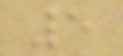5
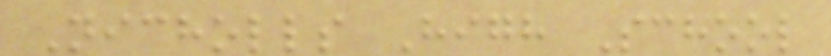Nicholls High School
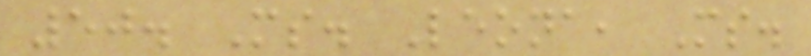50. Ms. Leona, Ms.
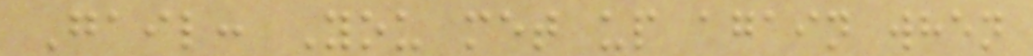Gail: You met up again when
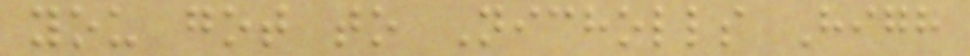you got to Nicholls High
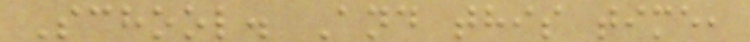School. And this time,
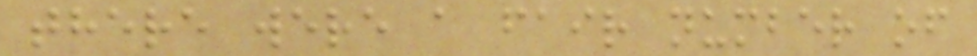there were a fair number of
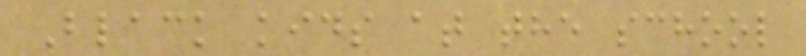Black kids at the school
